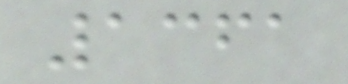1361
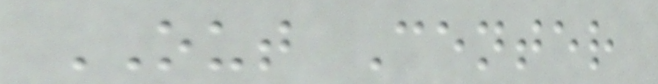OUT Center
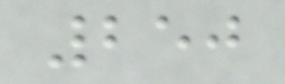250
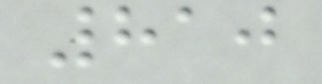810
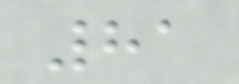81
